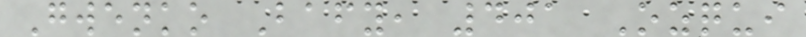Gwenko Bafy, 401 Ozqui
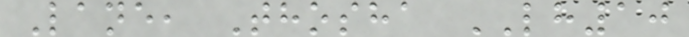Lane, Thosha LH10
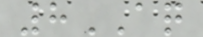8AQ
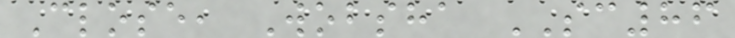Close, Wobsha SC86
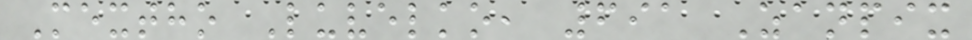Mextho Luvelko, 691 Zanpix
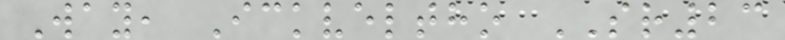Way, Ickveltho SR23
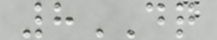8DQ
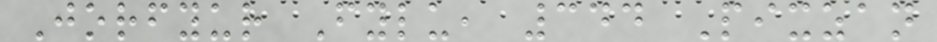Jorfyur Fylu, 344 Pixzan
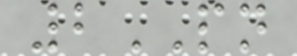2PN
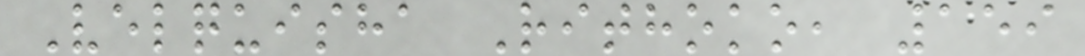Velquisha Rithoko, 159
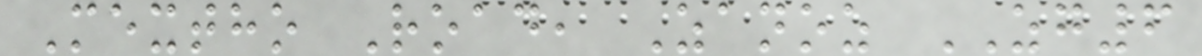Mextho Road, Zanoz ZG6
